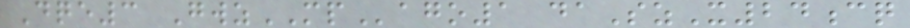Dqe3 GwzMPago1 daSzX24cq
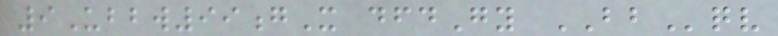9Ubbw99gX dfdGy BBqv
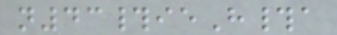n43#ieH#a
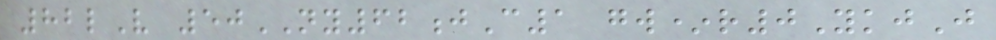82lV 50NY62jC1 gw*r0YkjJ
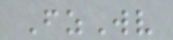FzWv
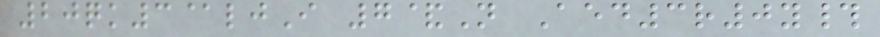20qk3@ljI 7&N Aed3r0y#
